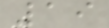19
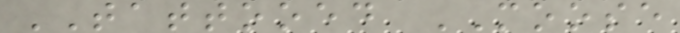TATTOOED MOOSE
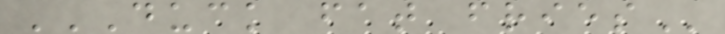DUCK FAT FRIES
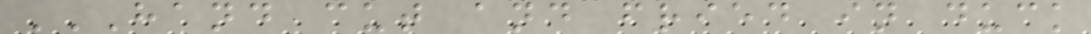HAND CUT AND FRIED IN DUCK
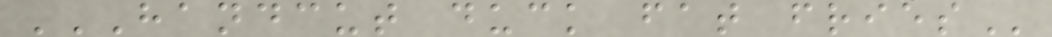HANDCUT DUCK FAT FRIES
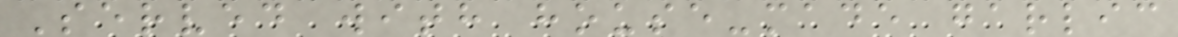Served with house-made garlic
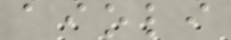aioli
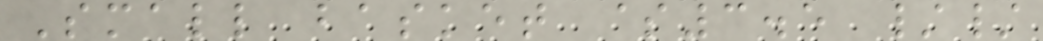Small basket $3.5 //
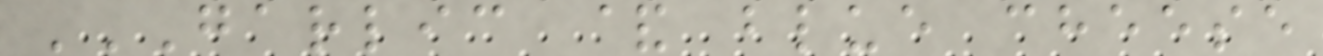GARLIC & BLUE CHEESE
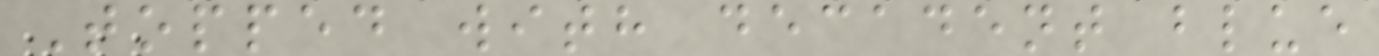Topped with decadent blue
